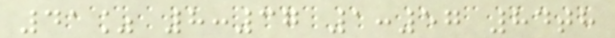41% 8:37 1:57 84th
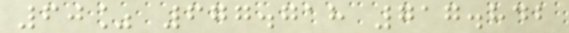60% 677.718 717.842
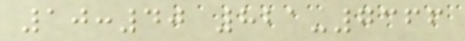10:40 821-7366
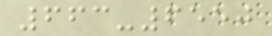663-6550
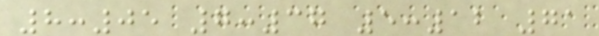8:05 7:37 5:12 71
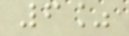6%
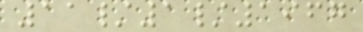11/1/1967
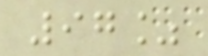97%
